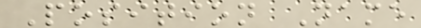Position Name
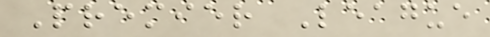Premier League
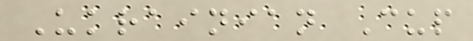Ukrainian Cup
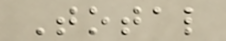Total
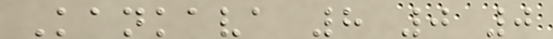Kankava 8 0 0
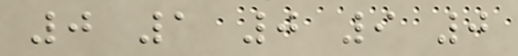0 1 0 9 0
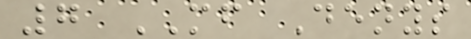7 MF Denys
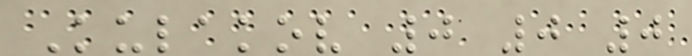Kulakov 0 0 0
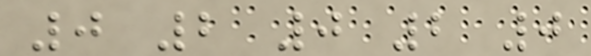0 2 0 2 0
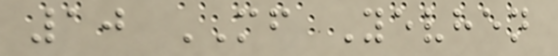10 MF Yevhen
